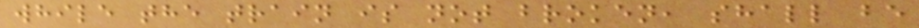while the train is not broken, shall be
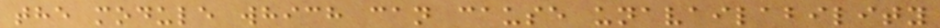the module which can cause unavailability
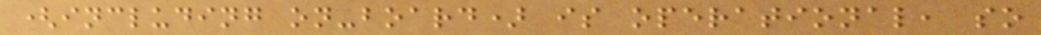(including on-board) is operational, so
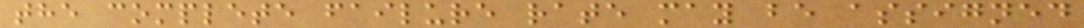the complete failure rate may be assigned
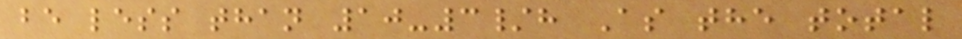be less than 10-3/h As the total
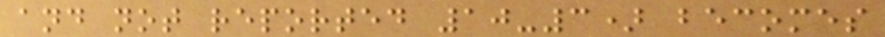and not reported 10-3) becomes
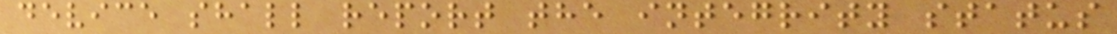device shall report the integrity status
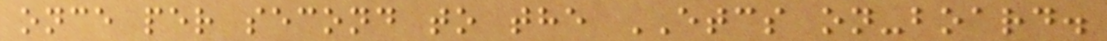once per second to the ETCS on-board.
